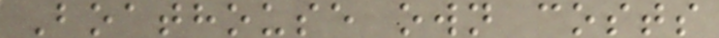Boathouse own costs
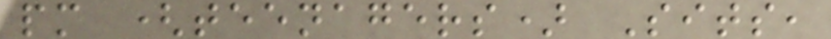pm (teenagers) Sits,
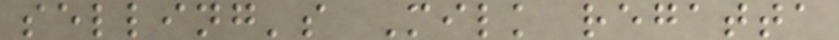selling's Milk regatta
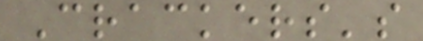Crackers's
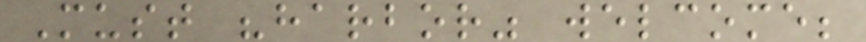Must "harbor" welcome;
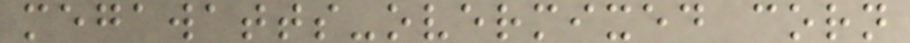megawatts-overmixed corn
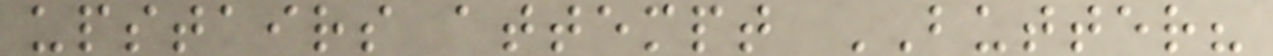upstairs attempt BUTTER?
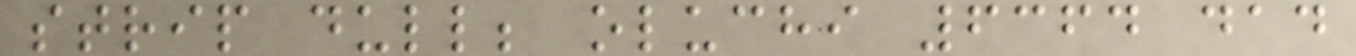strip dull; oluchi 6364 dad
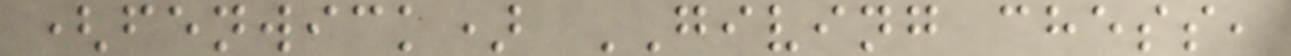(fenwick) GIVING chess,
